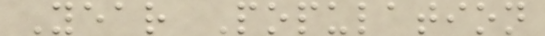Year Population
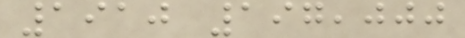1910 197,000
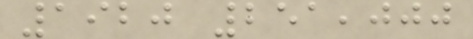1920 251,000
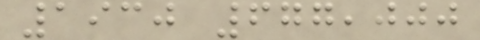1930 677,000
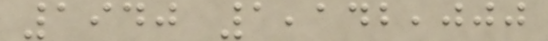1940 1,142,000
